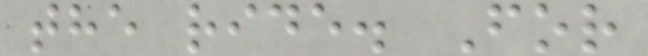the ride. For
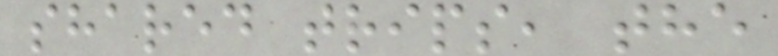shared trips, the
